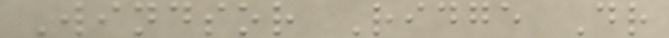Windsor Ridge Dr
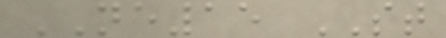NE15 ST
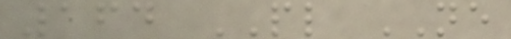164 PL NE
